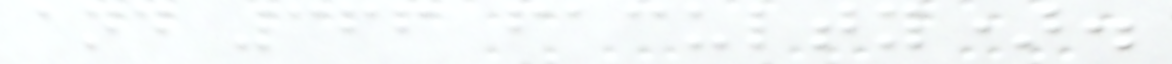and 366 faculty).
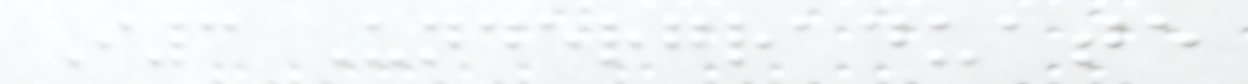I3 Undergraduate
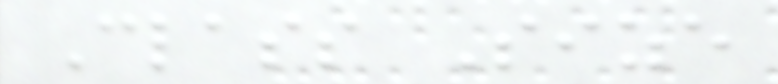Class Size
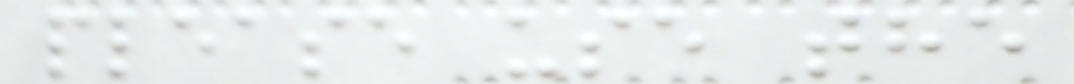please use the
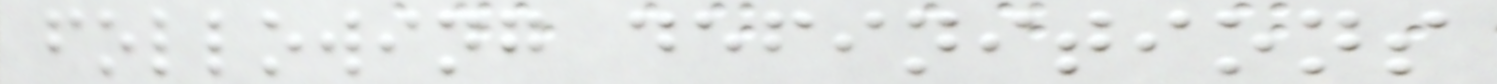following definitions
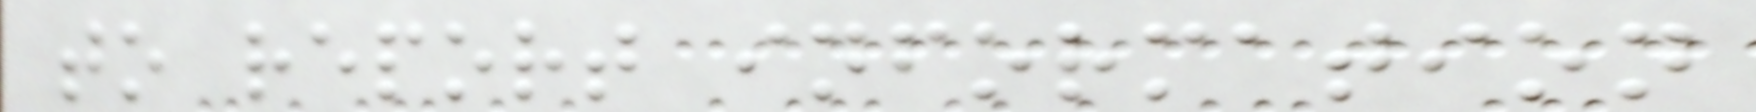to report information
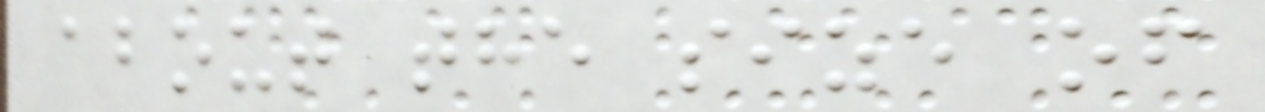about the size of
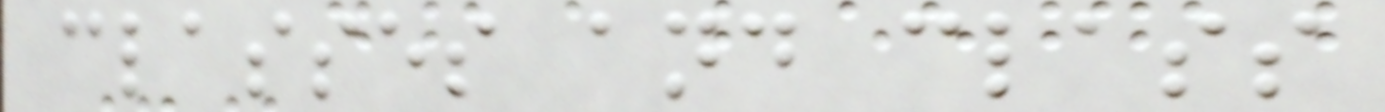classes and class
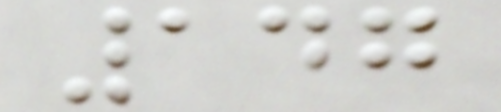147
